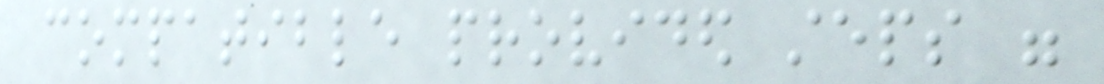compatible provided steps were
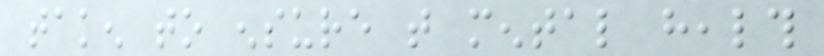taken to ensure that mental health
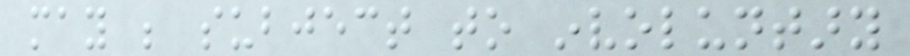may be subject to involuntary
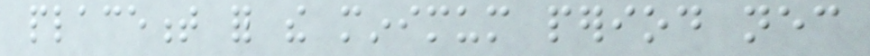placement for the minimum period necessary
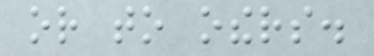or to others.
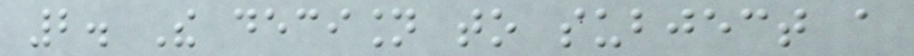2. The decision to subject a
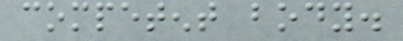competent body.
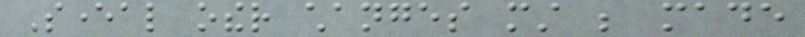Several other changes must be made
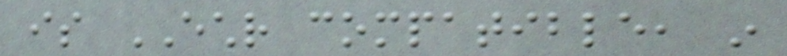is ECHR compatible, in
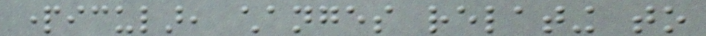particular, changes relating to
